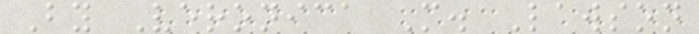By Veronica M. Lawson
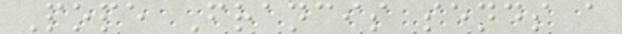Pope Francis sends a
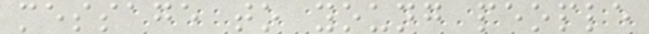message to young people
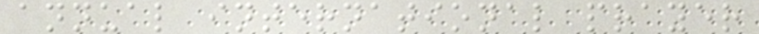annual international prayer
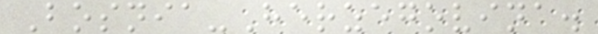Bosnia-Herzegovina.
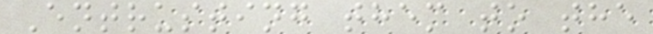Entrusting them to the
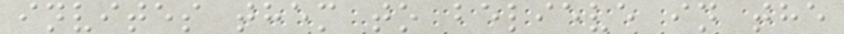invites them to believe in the
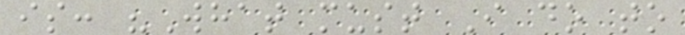is: "What must I do to
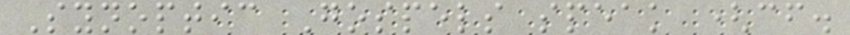Synoptic Gospels speak (cf.
